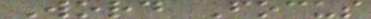Word Focus
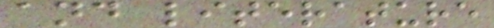and literature
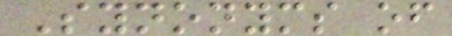Synonyms of
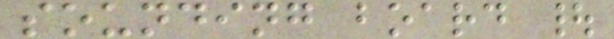sounding board |
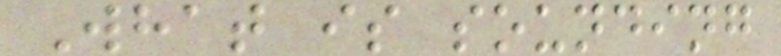What is sounding
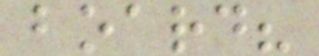board?
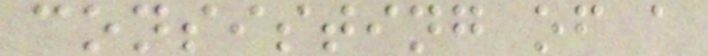consisting of a
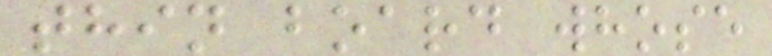thin board whose
